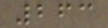263
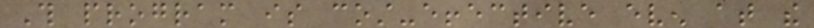This program is cost-effective even at the
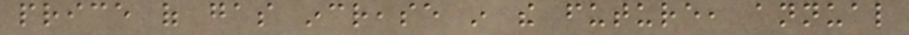price of gas increase in the future, annual
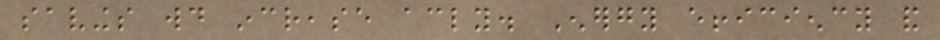savings would increase accordingly. Energy efficiency and
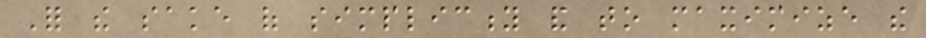For the sake of simplicity and to maximize the
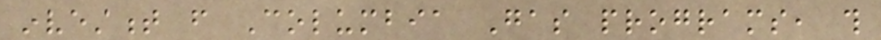investment from Columbia Gas programs, this
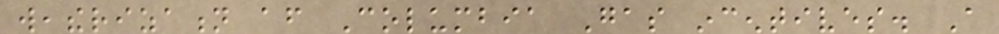weatherization after Columbia Gas incentives. A
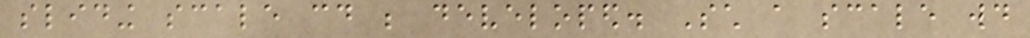sliding scale could be developed. Such a scale would
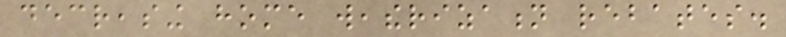decreasing home weatherization rebates.
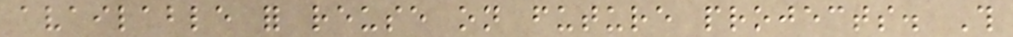available for reuse on future projects. This
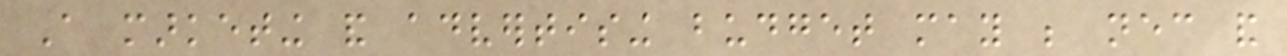A marketing and advertising budget may be necessary and
